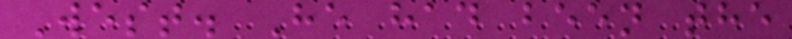West. He had been the
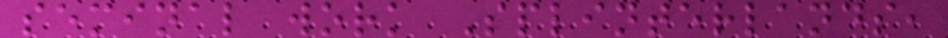seminal work Splinterlands,
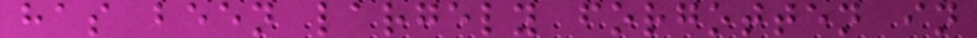has been largely forgotten in
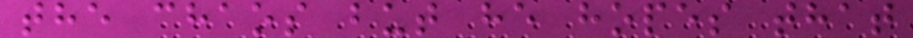the chaos but he hopes that
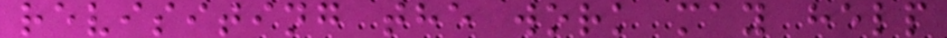revisiting the work may help
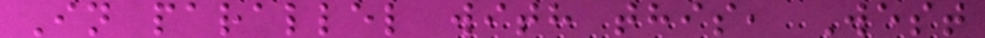In parallel with this, West
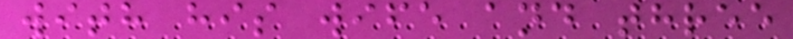with his wife and three
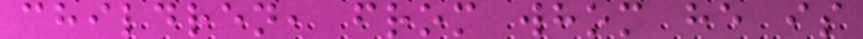children, from whom he is
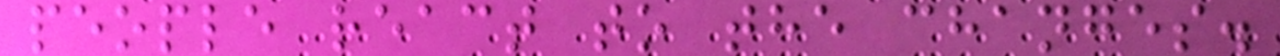people react to the changes.
